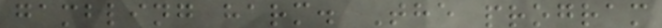gambling harm. The program
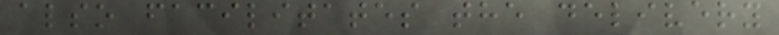also facilitates the delivery
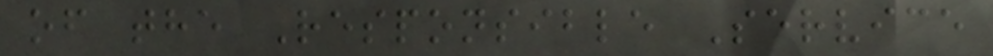of the Responsible Service
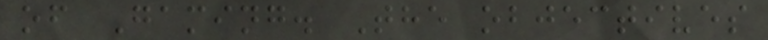of Gaming. The objectives
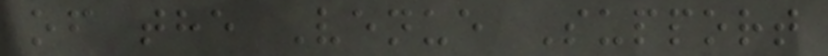of the Venue Support
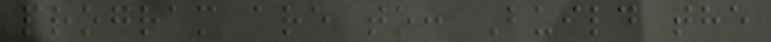program are to: Build the
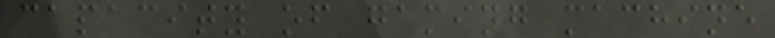capacity of gaming machine
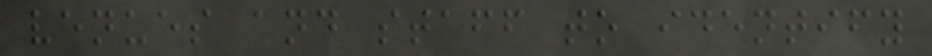venues and staff to identify
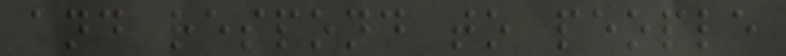and respond to people
